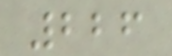226
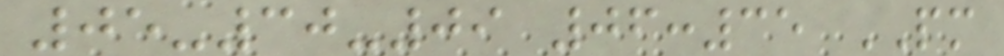05-30-09 06:35 PM
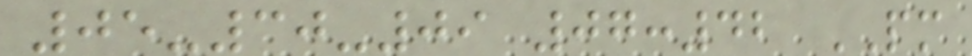05-30-09 07:42 PM
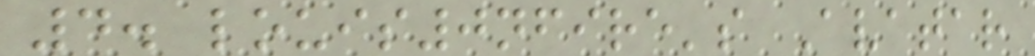4. louis0nfire's Avatar
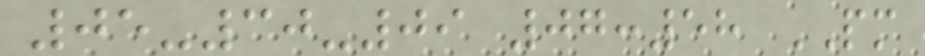05-30-09 07:58 PM
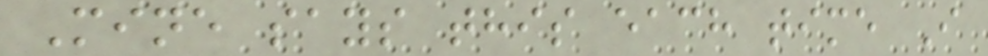Mine says this each time I
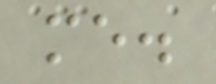me.
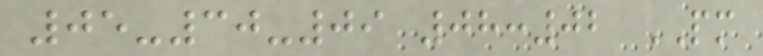05-30-09 08:02 PM
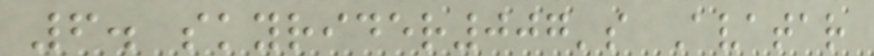6. skyrider007's Avatar
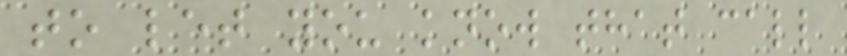to let you know that call
